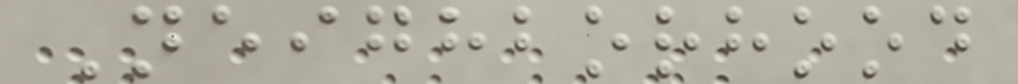Neighborhood
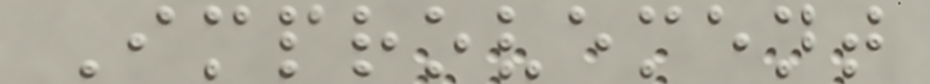Improvement
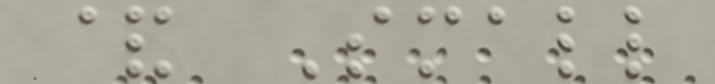& Small
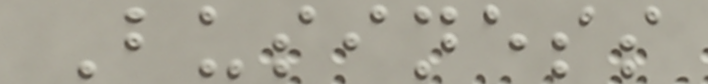Business
